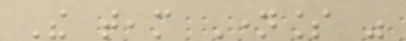The team Nameless was
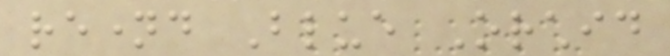renamed Blue Orchid
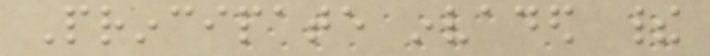Principate invaded their
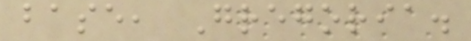base, Gregoria.
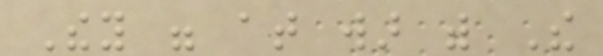They were at war with The
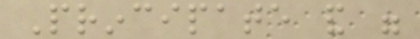Principate and were
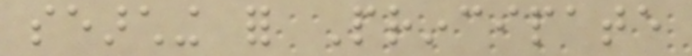searching for Principate
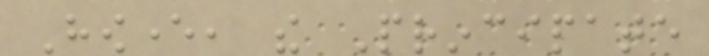However, the Principate
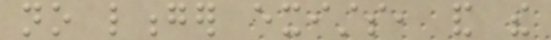no longer exists, and the
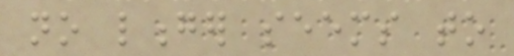no longer seems to
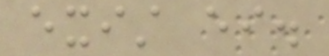exist either.
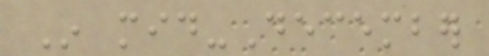In mid-December
